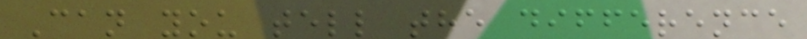Can you tell the difference
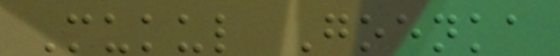Mukul Goenka
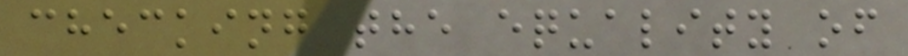checking the equality of
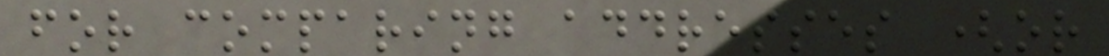for comparing addresses (or
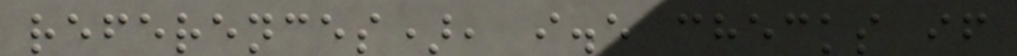references), i.e checks if
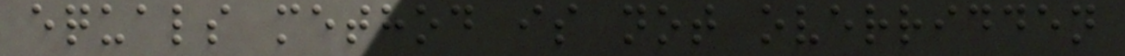equals method is not overridden
